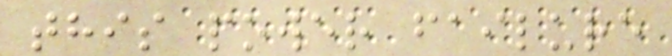this power failure
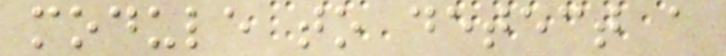module to detect a
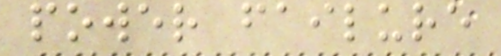power failure
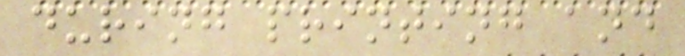during printing and
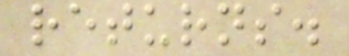returns.
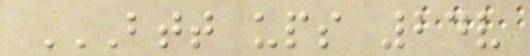BTT UPS 24V
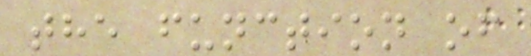the function of
